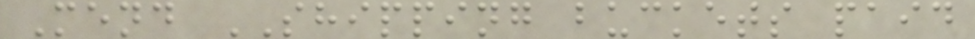Mend SHIPPING buckets paid
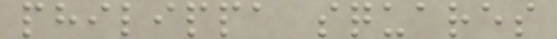philippa squares
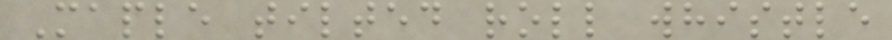Maple tilted roll whistle
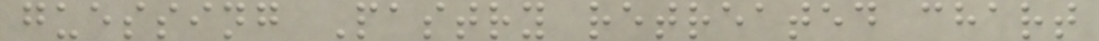guessing Pastry retreated chart
